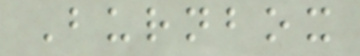Burnbox
